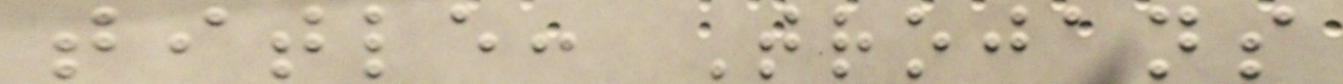title: Trojans
